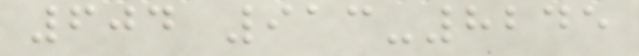604 913-8245
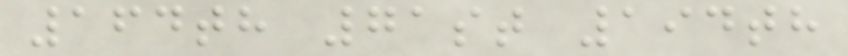164th 71st 194th
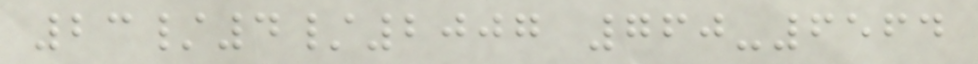23/4/2007 760-6564
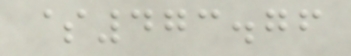$473.76
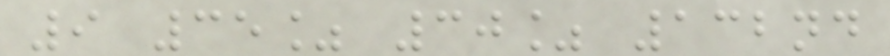9 35% 30% 132nd
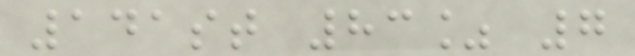141st 83% 7
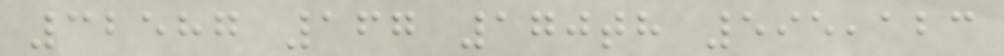32587 167 170th 595,123
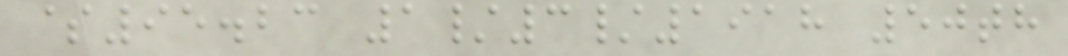$95.23 1/3/1918 50th
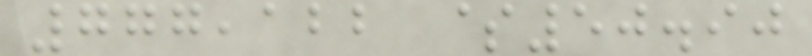777,122 $50.90
